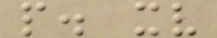p. xv
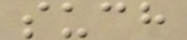such
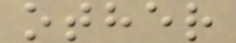other
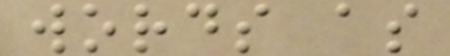words as
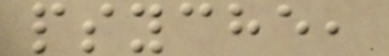psyche,
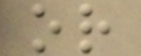or
